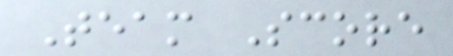Team Score
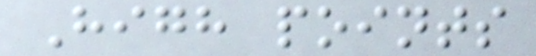High points
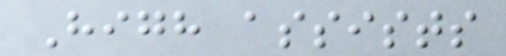High assists
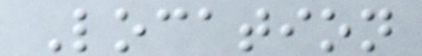Location
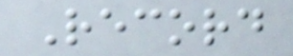Record
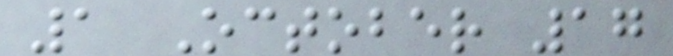1 October 17
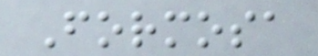Formosa
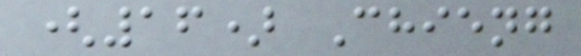(16) Chieng
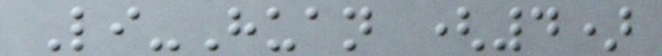Li-Huan (4)
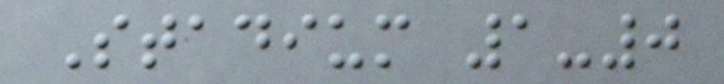Stadium 1-0
